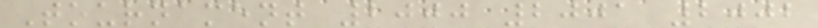Tournament 2000 2001 2002
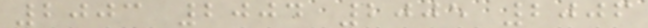2003 2004 2005 2006
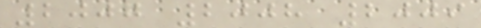2007 2008 2009
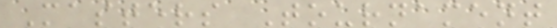Masters Tournament
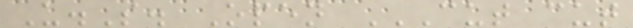U.S. Open CUT CUT
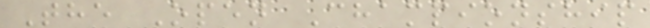The Open Championship
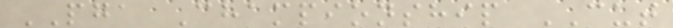PGA Championship CUT
